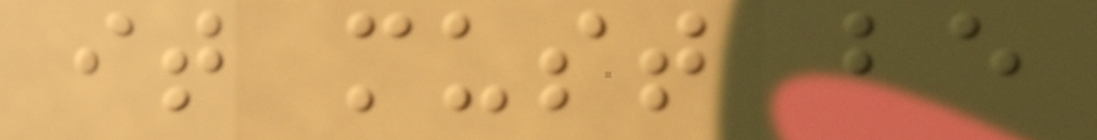it must be
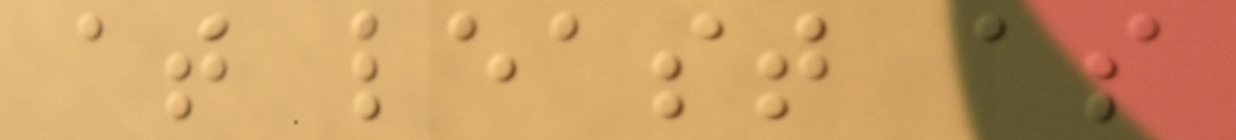at least as
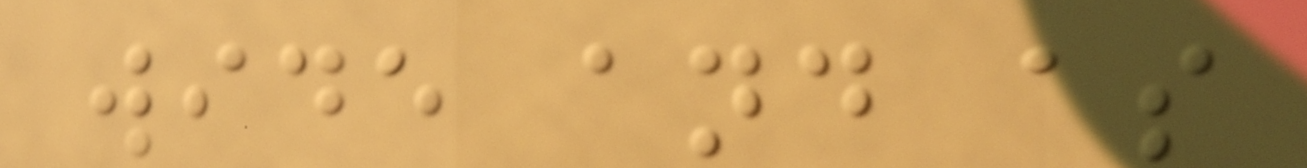wide and as
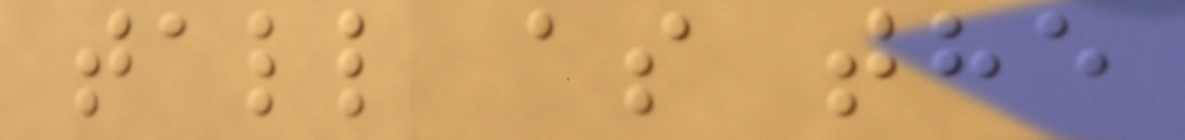tall as the
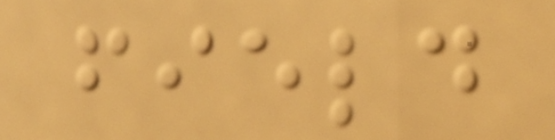field
